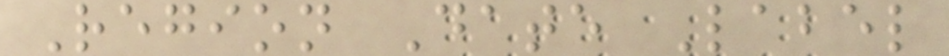Region Date Label
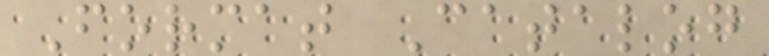Format Catalog
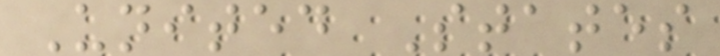United States
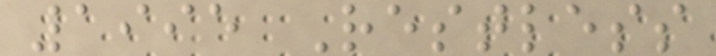1995 Restless
